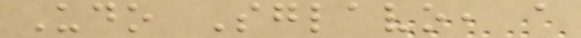Udo Sglavo, a
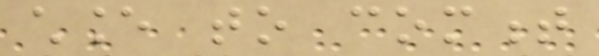chance to comment
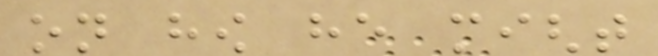on how he might
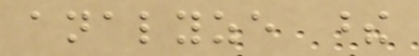analyze these
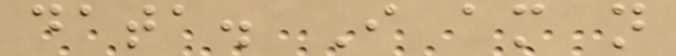data. I am not
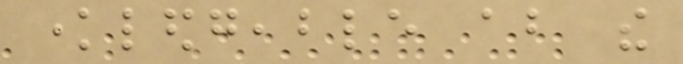knowledgeable about the
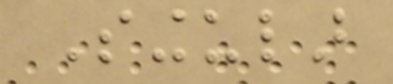Singular
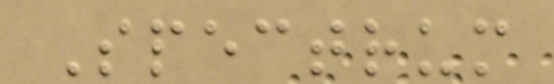Spectrum
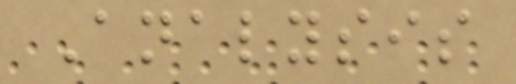Analysis
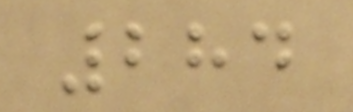284
